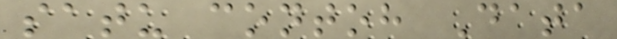satu contoh Data
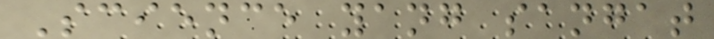Science yang sangat
